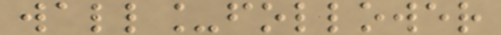wall_follower
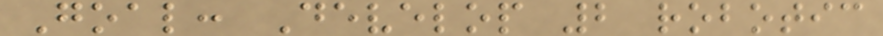Goal: Develop 2 robotic
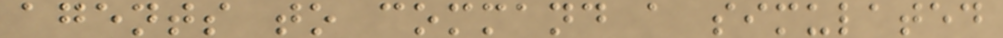agents to command a simulated
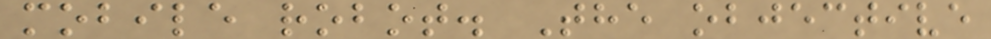mobile robot. The objective
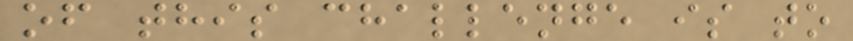of this challenge is to
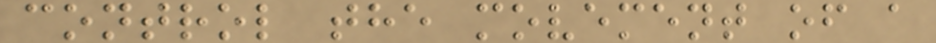control the movement of a
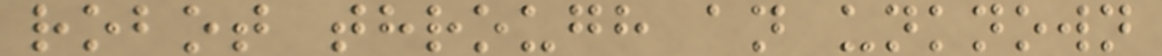robot through an unknown
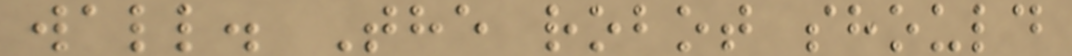wall. The robot should
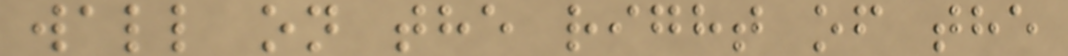wall on the right of the
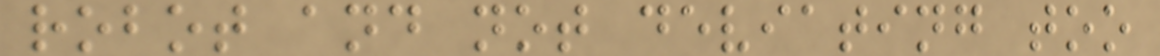robot and not deviating too
